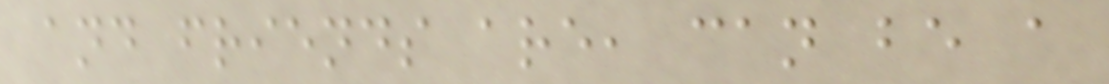and friends are, can be a
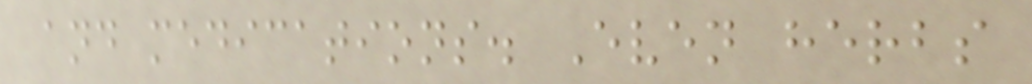and medications. Even herbs
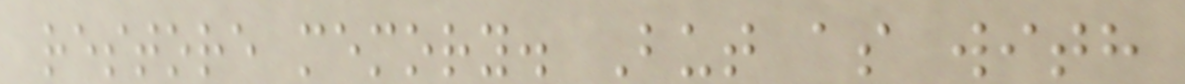restore memory. But as with
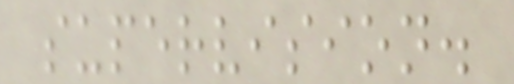supervision.
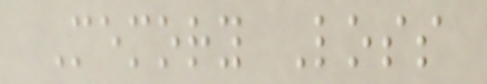Memory Loss
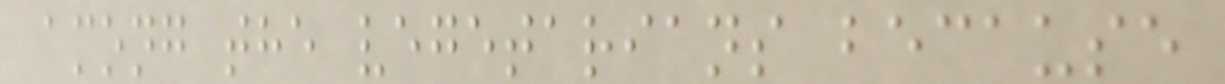among the vegetarians because
